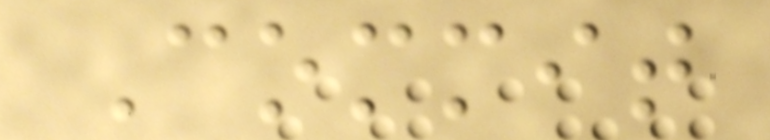Commit
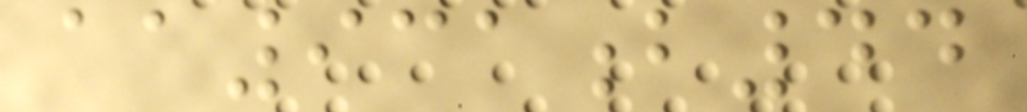aa931b44
